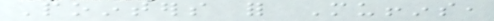Pointers for Muffins,
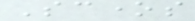Scones
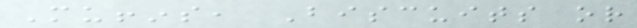Muffins, Biscuits or
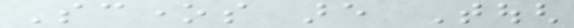Scones are Tough
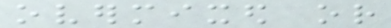overmixed or
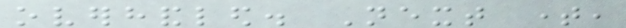overhandled. Next time,
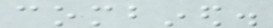combined.
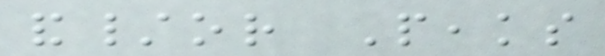and/or Peaks
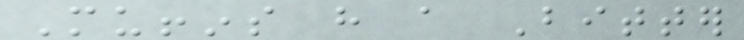Muffins have a Bitter
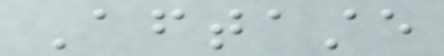Aftertaste
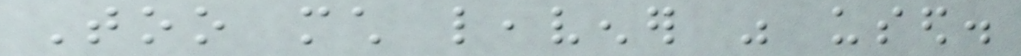Too much leavener was used.
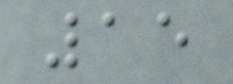15
